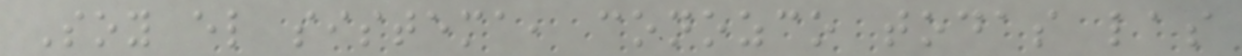Soy el sistema, conozco todas las
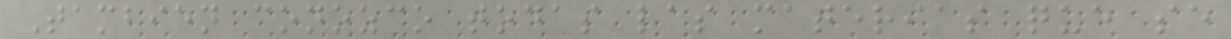Tambien conozco todas las materias que se
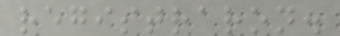registraron.
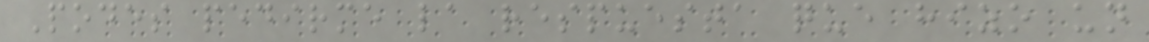Podes pedirme la respuesta que hizo un
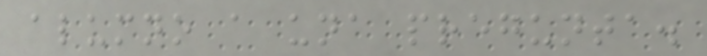alumno a una pregunta.
